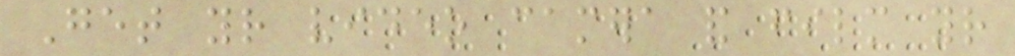Get your video camera and film your
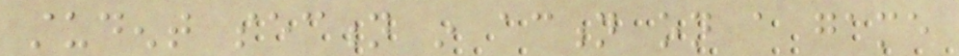student section in action on a game
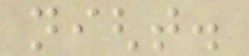night.
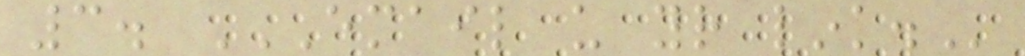3. EMAIL US YOUR LINK.
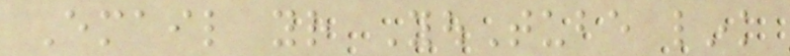Email your YouTube link
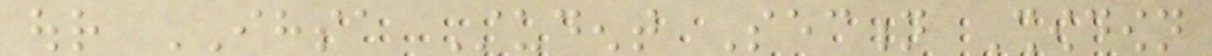our IHSA Student Section Showdown
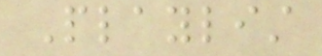Playlist
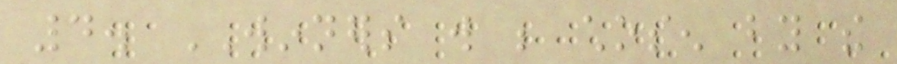4. WINNERS will be chosen by the
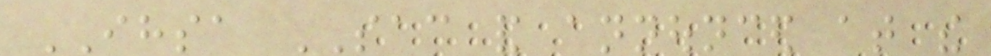IHSA SAC and announced at the
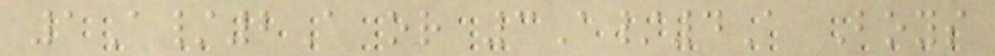1A/2A or 3A/4A Boys
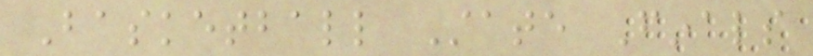Basketball State Finals
